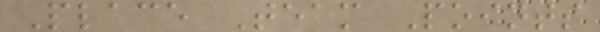Place Team Points
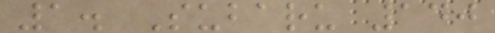1. Subaru 140
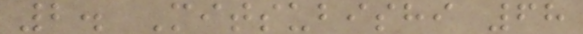2. Mitsubishi 68
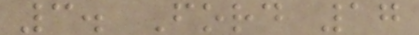3. Ford 17
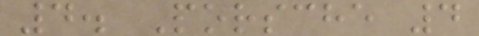4. Porsche 4
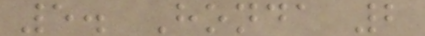5. Honda 2
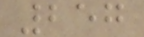257
